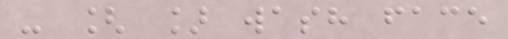- [ ] wash face
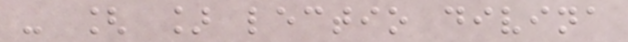- [ ] lectio divina
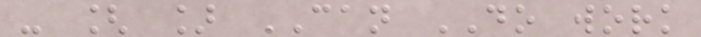- [ ] CAN DO work
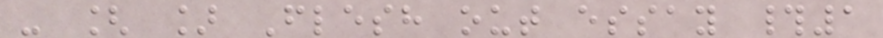- [ ] Flesh out essay #1
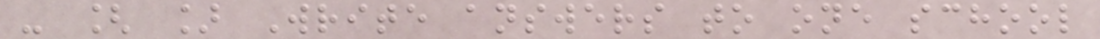- [ ] Write answers to one school
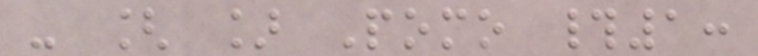- [ ] Pomo #1:
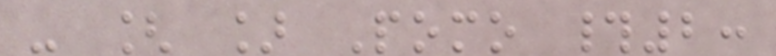- [ ] Pomo #2:
